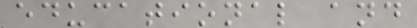educational and
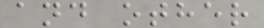and other
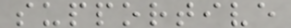supportive
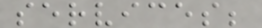services;
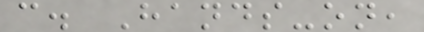c. Hands-on,
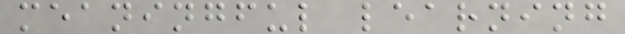meaningful learning
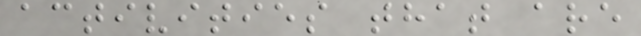activities that are
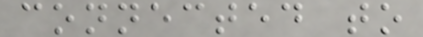connected to
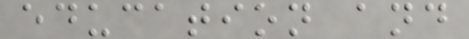education and
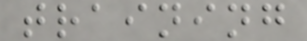training
